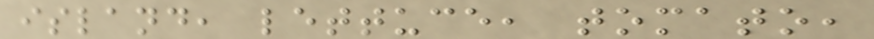island, lettuce, tomato,
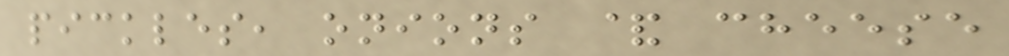pickles, onions & cheese
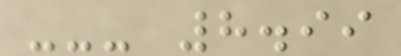--- 8.99
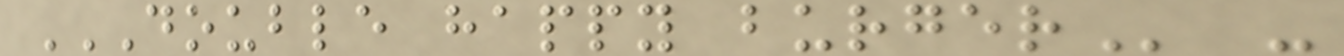DOUBLE HAPPY BURGER -
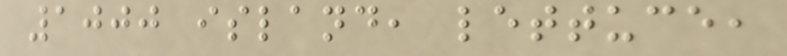1000 island, lettuce,
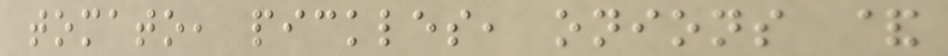tomato, pickles, onions &
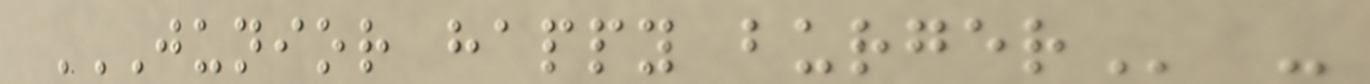JUNIOR HAPPY BURGER -
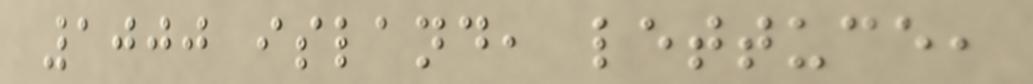1000 island, lettuce,
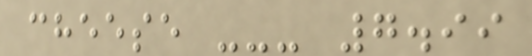cheese --- 7.99
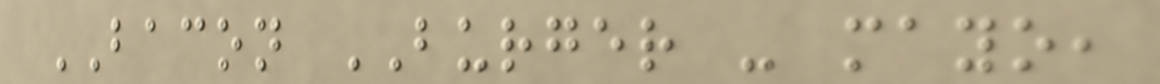BACON BURGER - mayo,
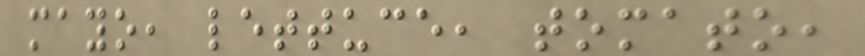mayo, lettuce, tomato,
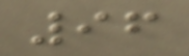96
